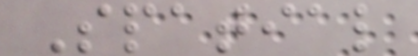Spatial
